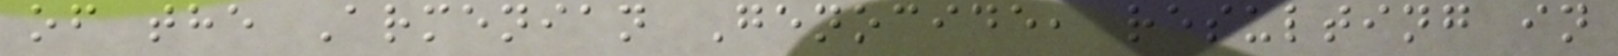of the Armenian Genocide, resulting in
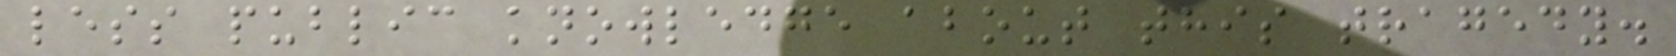less public knowledge about this tragedy.
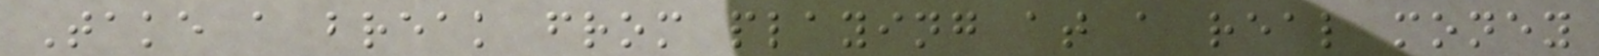Take a break from playing at a real money
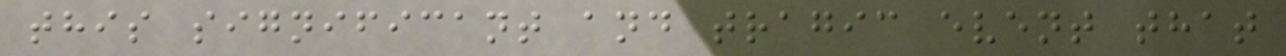this significant and tragic event that
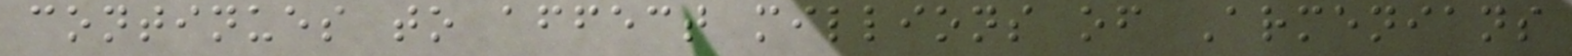continues to affect millions of Armenians
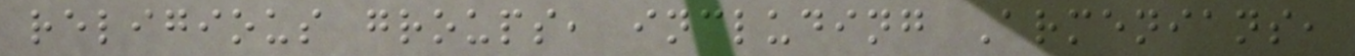religious groups, including Armenians,
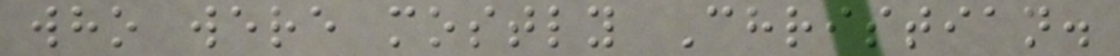who were mostly Christian.
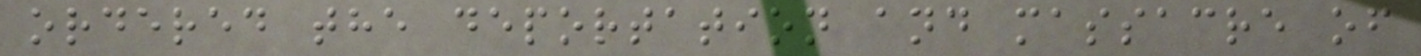ordered the deportation and massacre of
